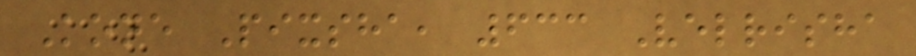Kone Pixsha, 633 Velrisha
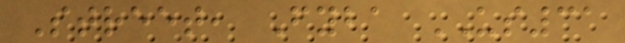Street, Fyba US31
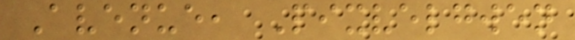Avenue, Pixvelgwen
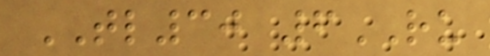TL30 6RU
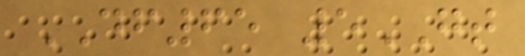DF65 5GT
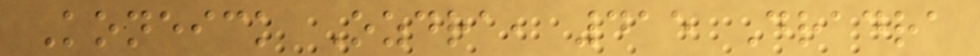Koneick Ozdra, 415 Dradra
